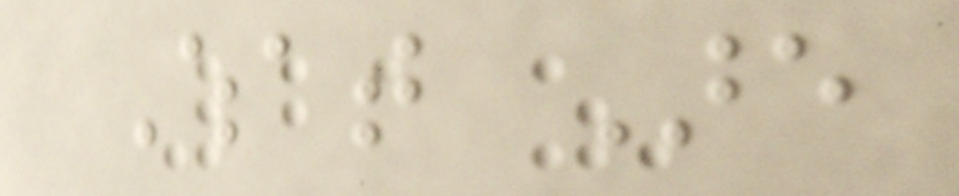What Are
